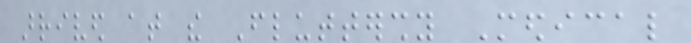arrived at the Fluttershy Medical
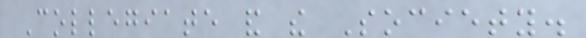Collegiate and the Society.
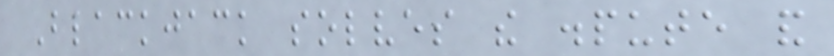Blackjack solves the dispute and
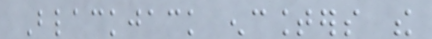Blackjack encounters the
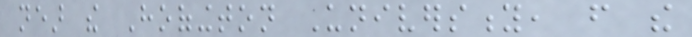near the Hoofington University, from the
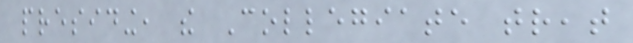presiding, the Collegiate treat
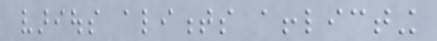various aliments afflicting
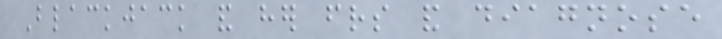Blackjack and her friends and diagnose
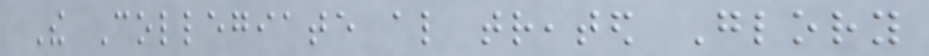The Collegiate also treated Glory
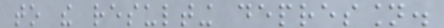to the resulting depression.
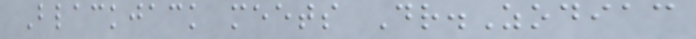Blackjack meets Dr.Zodiac
